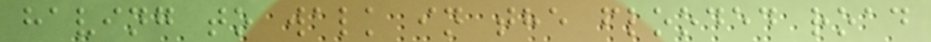having to walk in the flooded road
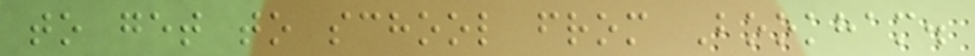to get to school from Bookham.
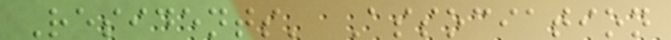Residents' Association
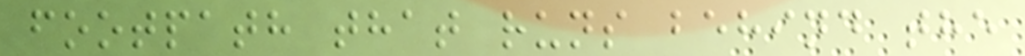footpath that runs behind the
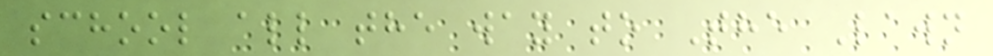school all the way to The Lawn
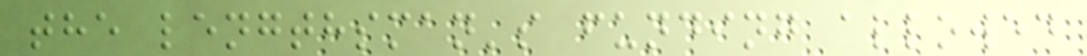the lengthsman's funding allowed
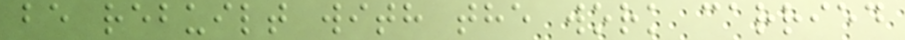be rebuilt with the work carried
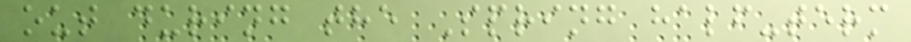out during the Spring half-term
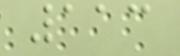113
